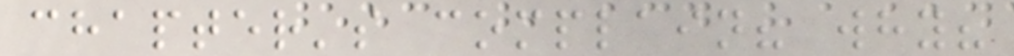chapter's complain? why?
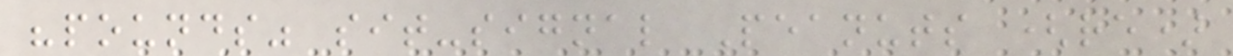"pounds" sit-signal Peanuts (re)
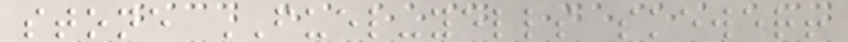stone FUEL-yells skewer!
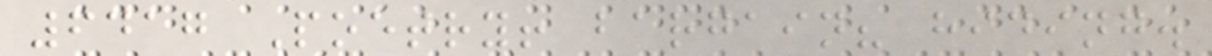6417 Poetry! bargain? hiding.
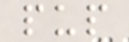pup
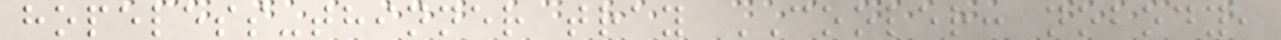hopeless-thinner tray COOLER: nobody,
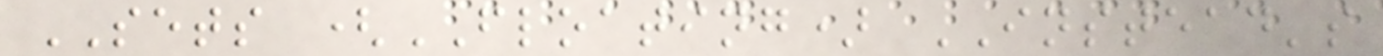SETS (FLOATING) INSTEAD's
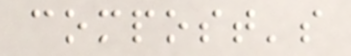compost's
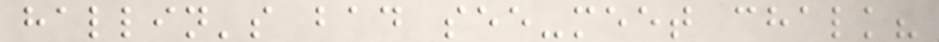hallin's bad see-meet chalk?
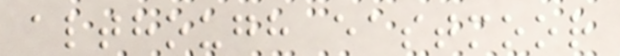although eastmoor
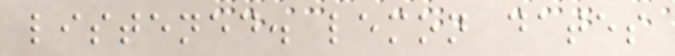listened. lemon dates
